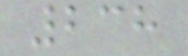238
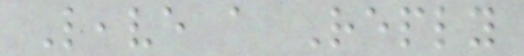Leave a Reply
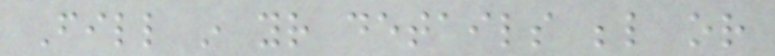Fill in your details below or
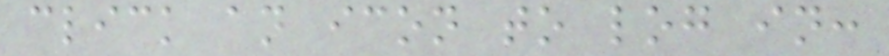click an icon to log in:
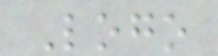Logo
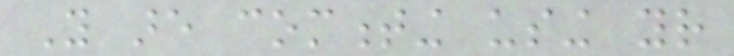You are commenting using your
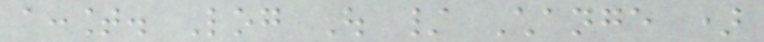account. Log Out / Change )
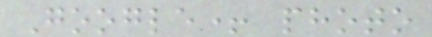Google+ photo
